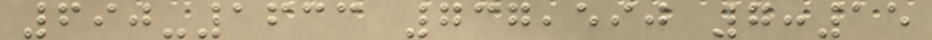690-1633 737,590 7:15
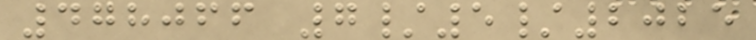478066 7/5/2025
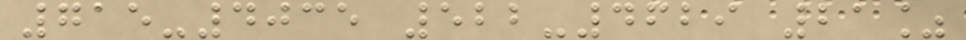715-4035 522-4629 21%
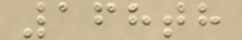168th
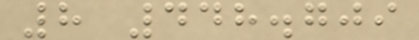8 448.709
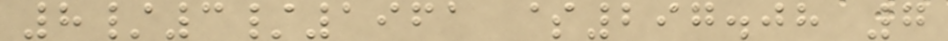8/3/1961 $297.08 7
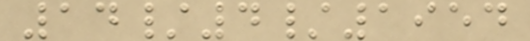14/4/1954
